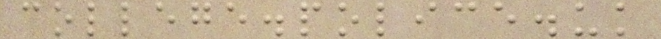college.police.uk
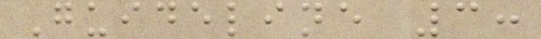Guideline 3:
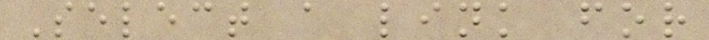Select a link for
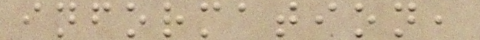information,
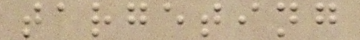targeting
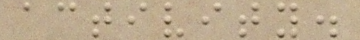activity.
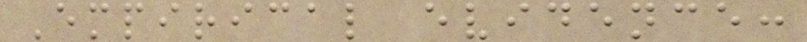Empirical evidence:
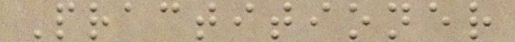Practitioner
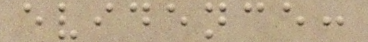evidence:
